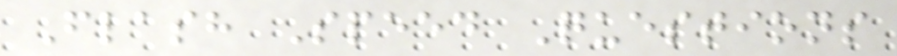Flash Speed Questions
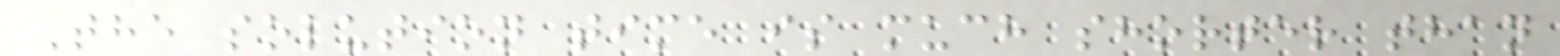The solution time is much shorter than
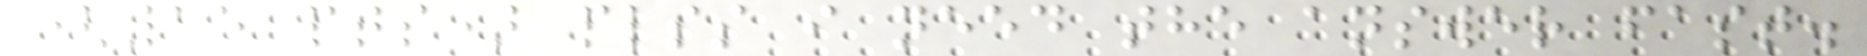(15 pts) plss i need the answer fast.
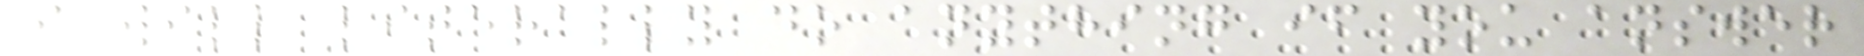i will literally do anything if you answer
